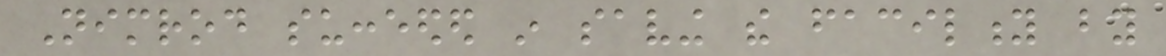Nimrod succeeded in saving the facility by
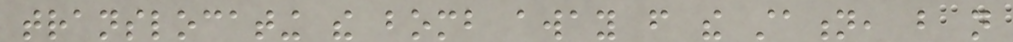translocating the bomb away from the station, but not
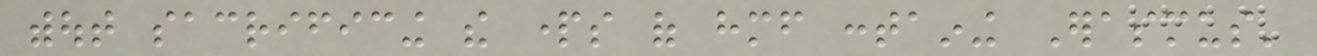without sacrificing the parts of himself containing Erasmus'
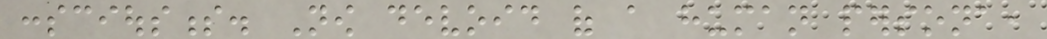consciousness. Now devoid of a human persona,
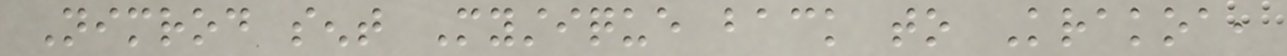Nimrod sent Mystique back to Krakoa,
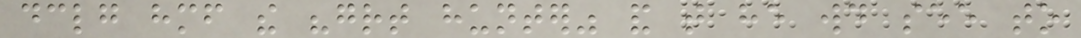declaring himself the "great hunter" and that he would see to
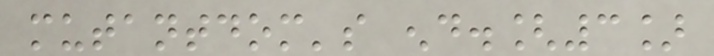mutantdom's end.[3]
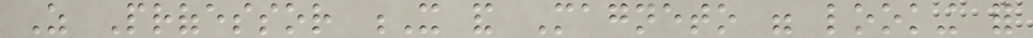As Professor X and Magneto were looking for
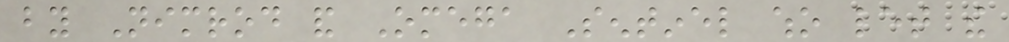by Nimrod and Omega Sentinel who let the
